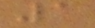1
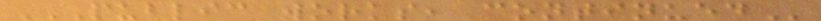PUBLIC WORKS, CONTINUED
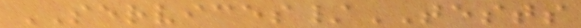SERVICES/TESTS
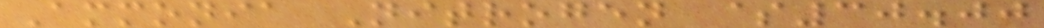Ammonia Nitrogen $30.00
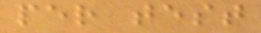per test
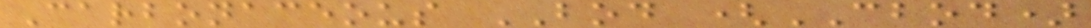Carbonaceous BOD (CBOD)
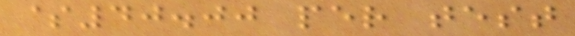$40.00 per test
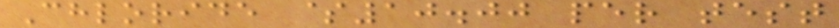Chloride $10.00 per test
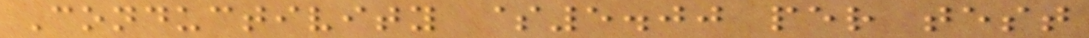Conductivity $5.00 per test
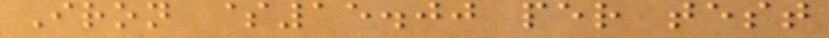Iron $15.00 per test
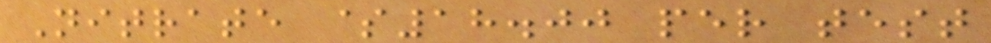Nitrate $18.00 per test
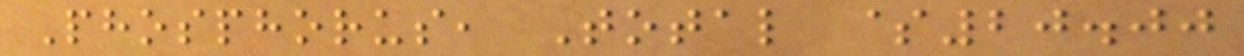Phosphorus, Total $20.00
